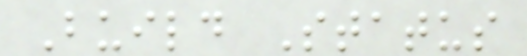Build Status
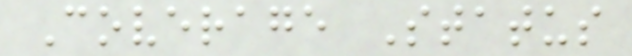Coverage Status
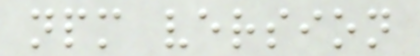npm version
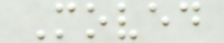Moved
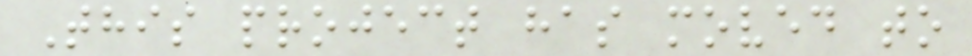This project has moved to
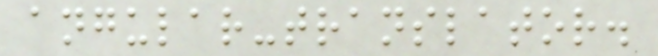angular-translator.
